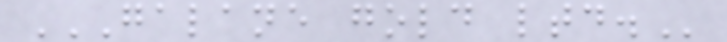GALANE GOLD LTD.
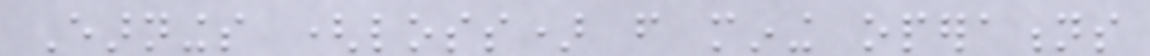Earnings (loss) from mining operations
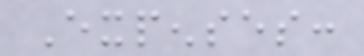Expenses:
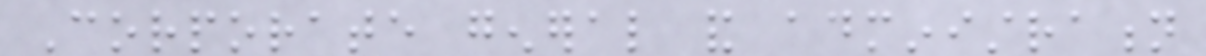Corporate general and administration
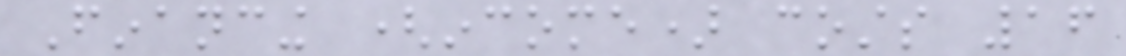Financing (income) costs 16
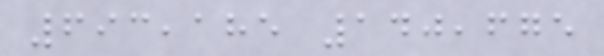693,185 140,675
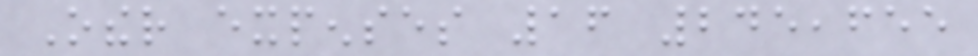Other expenses 16 245,655
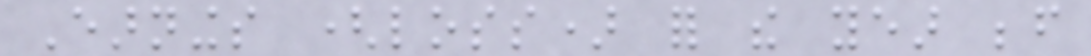Earnings (loss) for the year before
